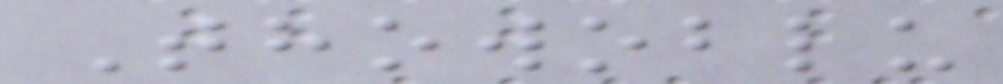Thowoblu
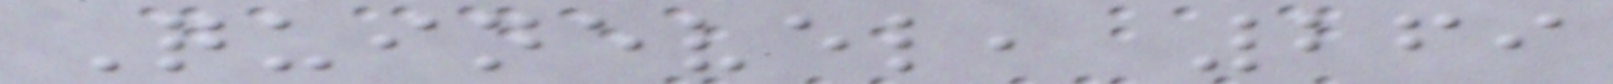Quinevel, 269
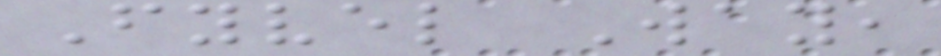Fyvel Way,
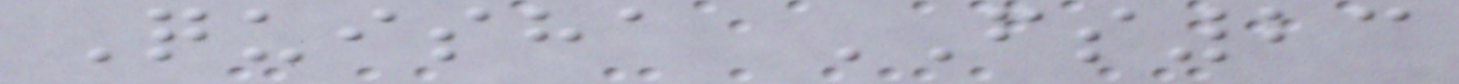Quisha FS23
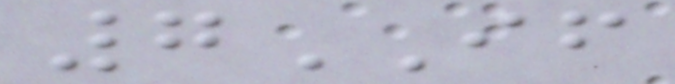7IF
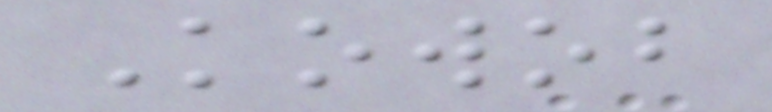Kowob
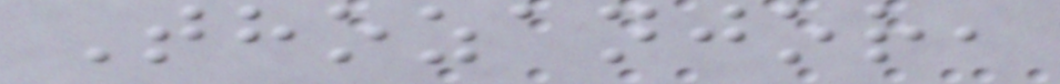Thozanjor,
